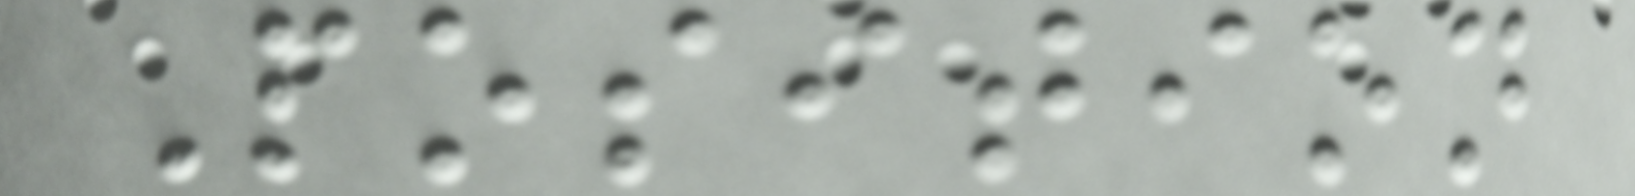Position
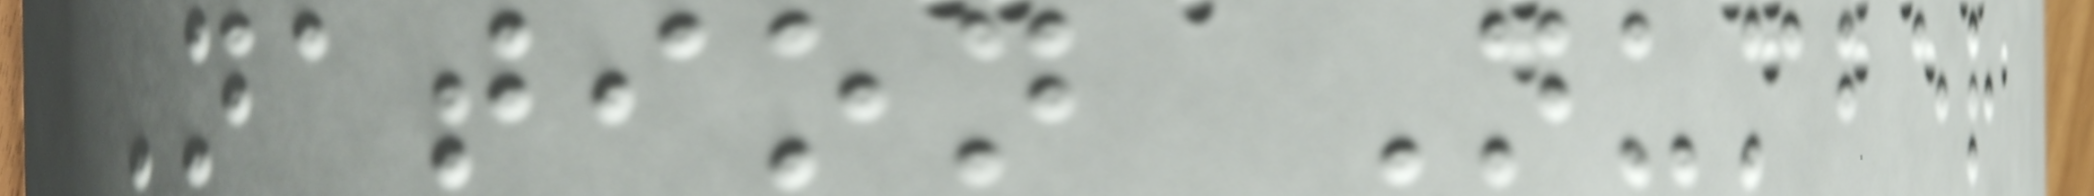Nation Number
